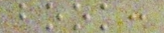book:
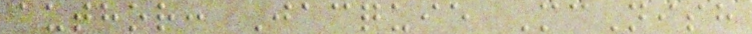author: Jacquie McNish
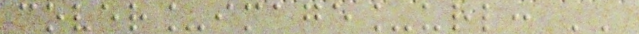cover_image_url: ''
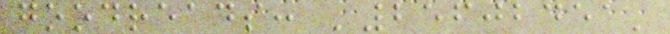goodreads: '25602451'
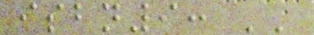isbn9: ''
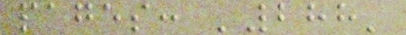pages: '288'
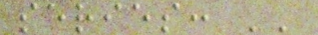series: ''
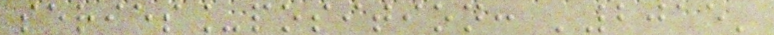series_position: '2015'
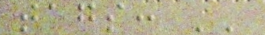tags: ''
